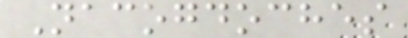Nacogdoches
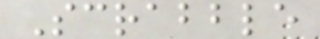Scrabble
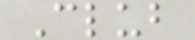Club
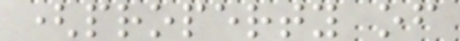(property of
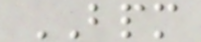BPM
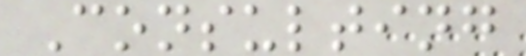Consulting
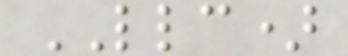LLC)
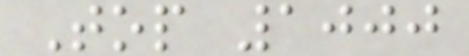Top 1000
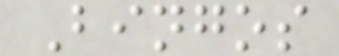Bingos
